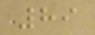89
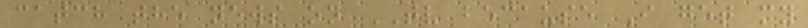catch the news on TV because I get my
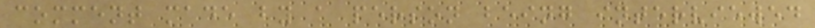comment made by a person being interviewed
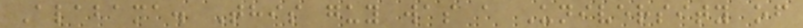Alabama. This guy was a University of
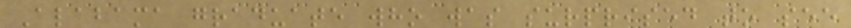Alabama graduate who was surprised to see
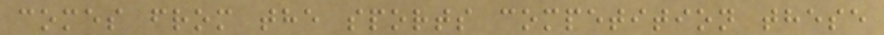comes from the sports competition these
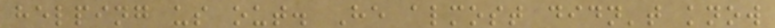helping us out. He almost didn't know
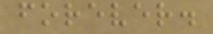forever.
